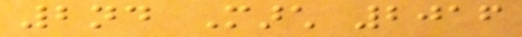2nd March 2016
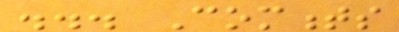... Comments
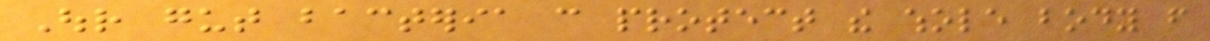Our gut bacteria can protect the whole body from
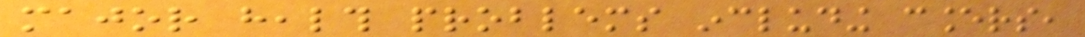major health problems including cancers,
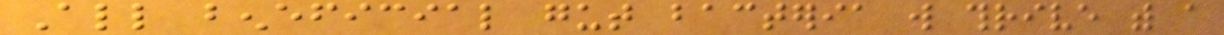All beneficial gut bacteria will thrive with a
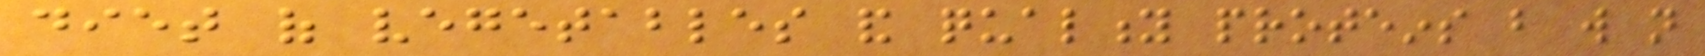diet of vegetables and quality proteins but will not
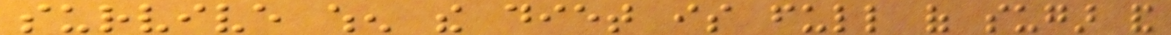survive when the diet is full of sugar and
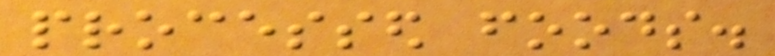processed foods.
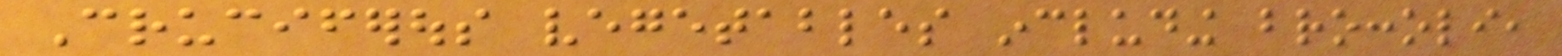Cruciferous vegetables including broccoli,
